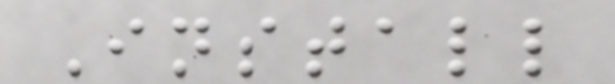Install
